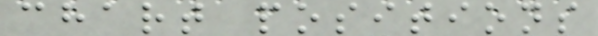chart positions
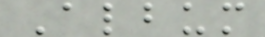Album
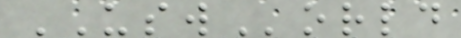USWorld
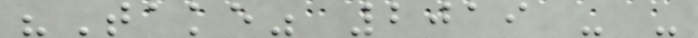"Take" 2019 - -
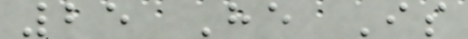25 He Is
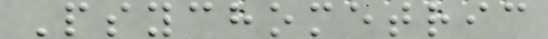Psychometric
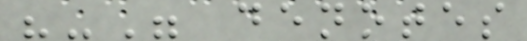"-" denotes
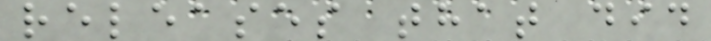releases that did
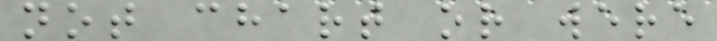not chart or were
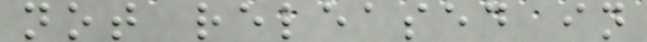not released in
